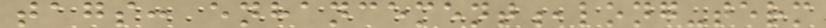tags: enhancement,long-term
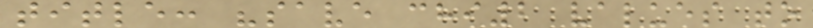title: "save chi2 values to
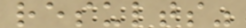results"
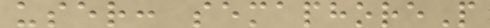user: semaphoreP
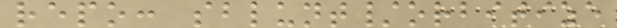repo: sblunt/orbitize
